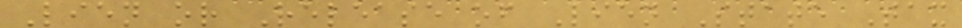Lien or Release of Lien State Tax
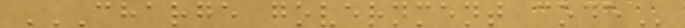CHARGE GOVERNMENT CODE
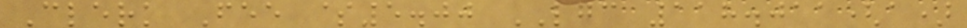Clerk Fee $5.00 LGC 118.011(a)
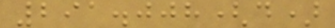291.008(d)
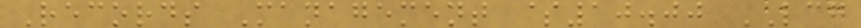Records Management $10.00 LCG
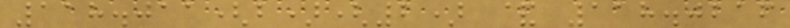118.011(b)(2) & 118.0216
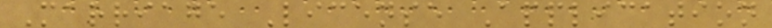Marriage License Application
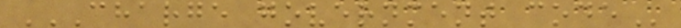CHARGE GOVERNMENT CODE
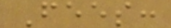Fees:
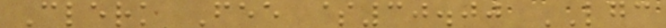Clerk Fee $30.00 LGC
